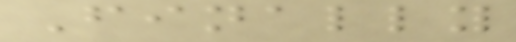Finally
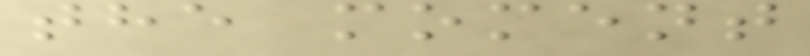the moment
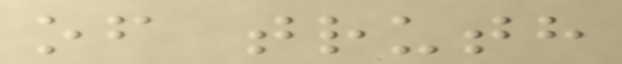of truth
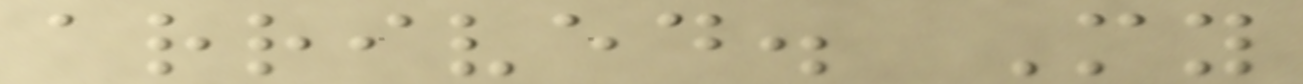arrived. My
